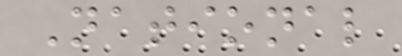National
